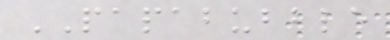PAPABUBBLE
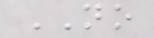NO
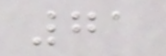71
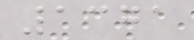1371
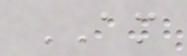AM
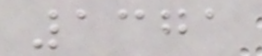1371
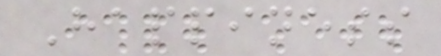Happiness
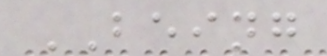BEING
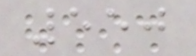550
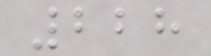228
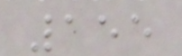155
